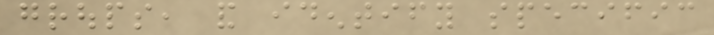groups, and identify specific
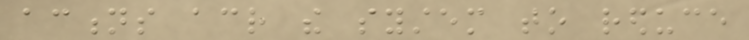actions across the system to reduce
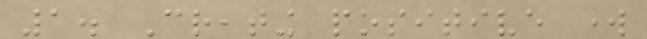1. Creating positive work
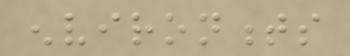environments
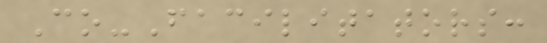Co-Facilitators:
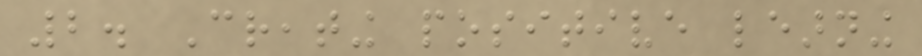2. Creating positive learning
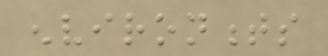environments
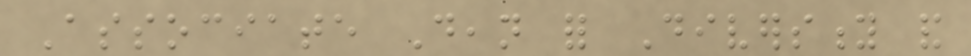Associate Dean for Diversity and
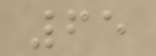65
